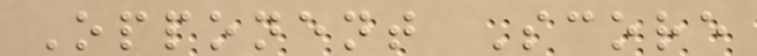Opponent Score
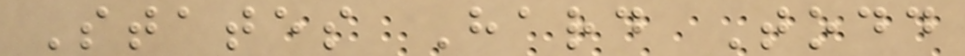States Hard Todd
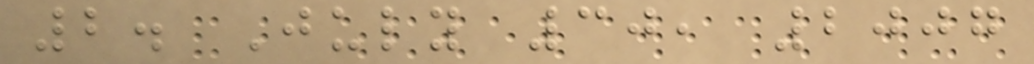2. July 30, 2007
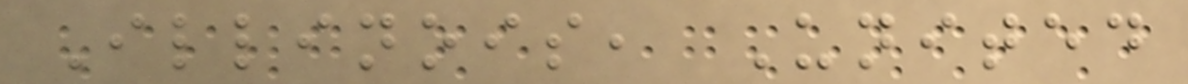Illinois, United
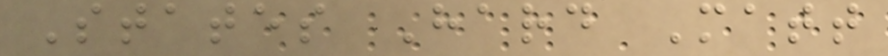States Hard Matt
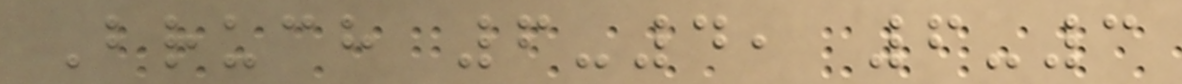Bruch 6-4, 6-3
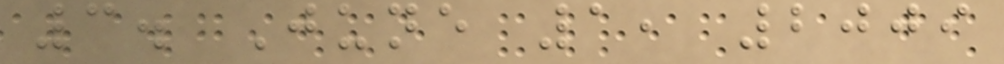3. June 1, 2009
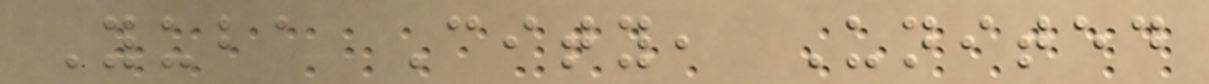Yuba City, United
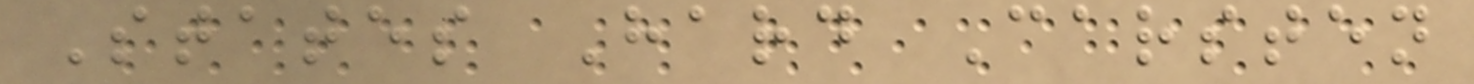States Hard Carsten
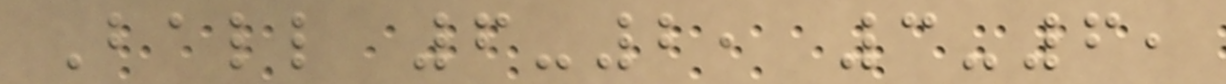Ball 6-2, 3-6,
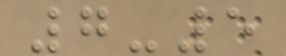7-5
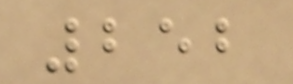252
